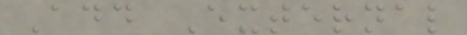Add External
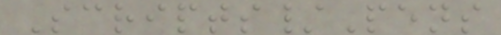Scripts/Pens
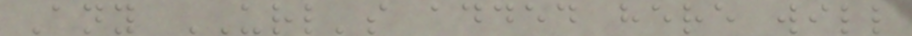Any URL's added here will
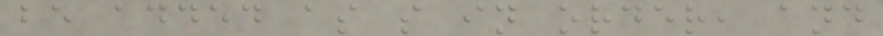be added as s in order, and
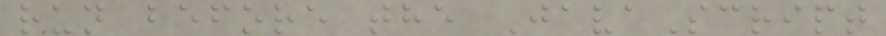run before the JavaScript
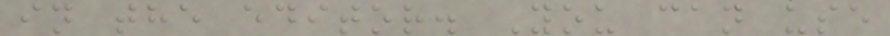in the editor. You can use
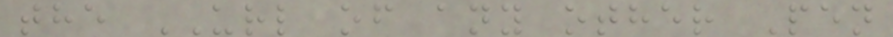the URL of any other Pen
